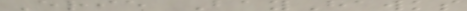Erie BayHawks
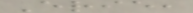Erie,
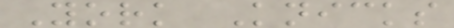York Knicks
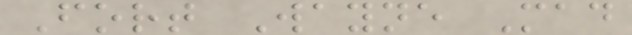Fort Wayne Mad
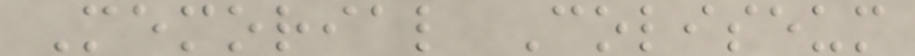Memorial Coliseum
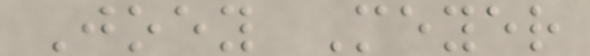Joey Meyer
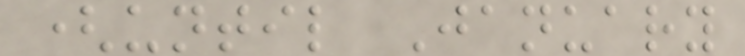(until January
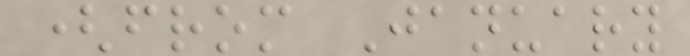(from January
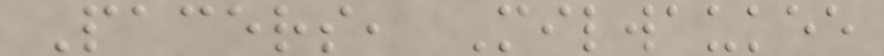Pacers, Milwaukee
